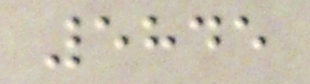5845
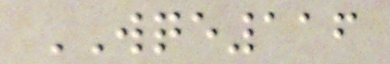WQE116
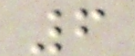6
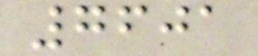7601
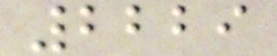2229
